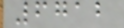6712
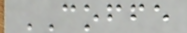COFFE
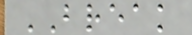BREAK
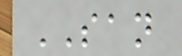SAN
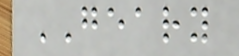GEARY
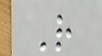R
